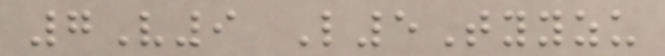7V9 L5Tyyzu
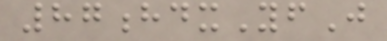87hdxYfJ
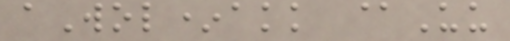aWol*akk @Uu
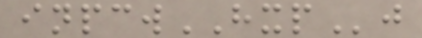inpcwHXPj
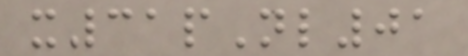x31pNl01
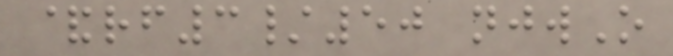&rf3/50 njwO
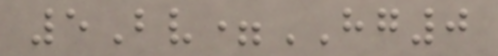5Bv=HG0
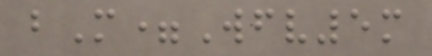bM=Wfv5m
